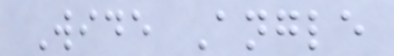Wide Angle
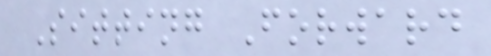Sitting Forward
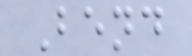Bend
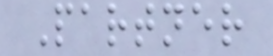Partner
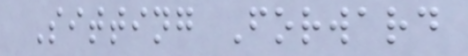Sitting Forward
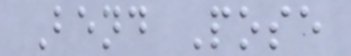Bend Pose
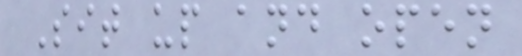Sit up and open
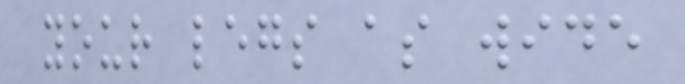your legs as wide
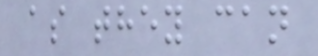as they can
